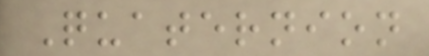Quaternion
